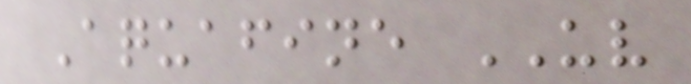Aquafine UV
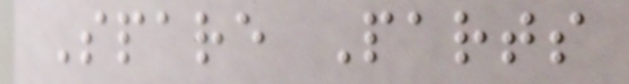Spare Parts
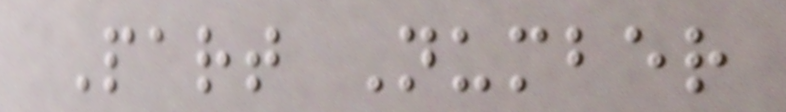Part Number
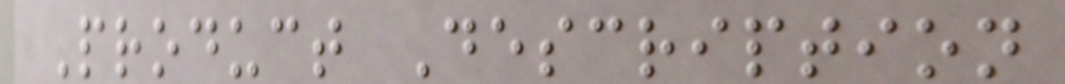Product Description
